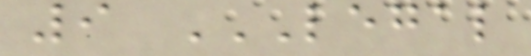9 LEGAL
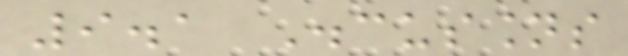9.1 Discussions
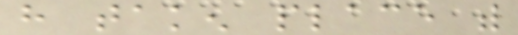have taken place with
